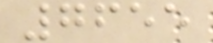7655
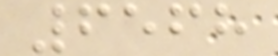6568
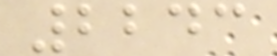2243
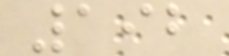192
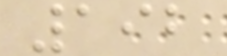192
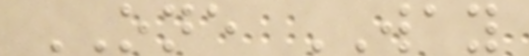ONE WAY
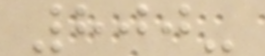800-
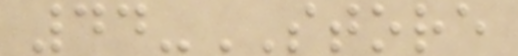44-STORE
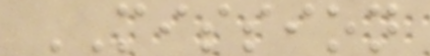MISSION
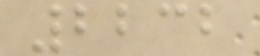2232
